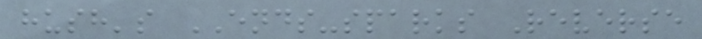hush's ENDS-sparks Reverse
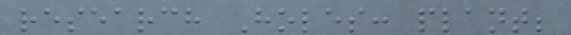research Holes: plant;
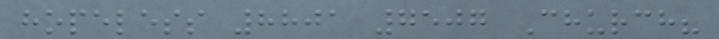hopeless 8801 7507 Church?
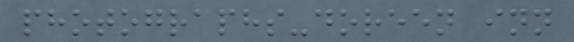photographs-doreen inn
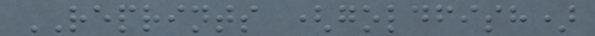REPRINTS (goldfish)
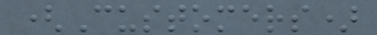(Customers)
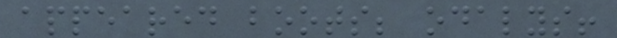appeared boots; odalys!
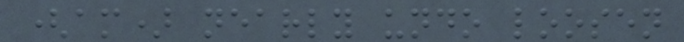(am) nearly undo loosen
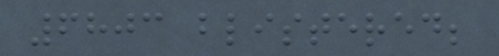6803 blistered;
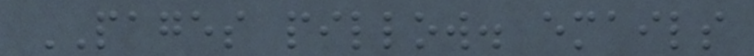PAGES pillow. emails
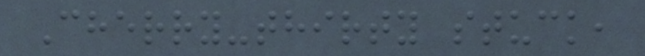Cherry-thirty stuck,
